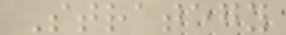Strategy
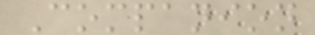Companion
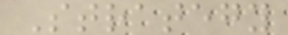Strategy
